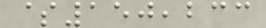$150,233
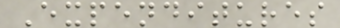Expenditures
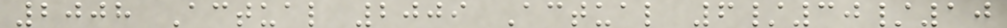2008 Actual 2009 Actual 6/30/10
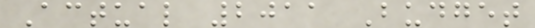Actual 2011 Budget
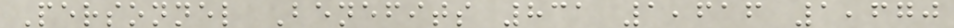Personnel Benefits 831 1,616 1,670
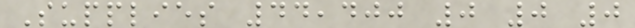Supplies 44,400 0 0 0
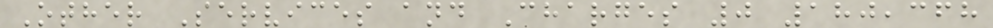Other Services and Charges 0 180,368
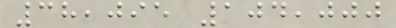38,095 104,000
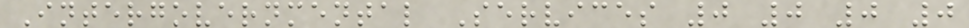Intergovernmental Services 0 0 0 0
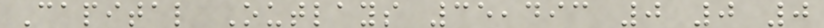Capital Outlays 35,493 0 0 0
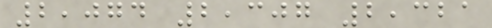2,074 2,307 2,321
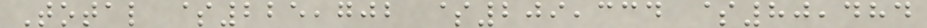Total $225,702 $209,334 $80,484
